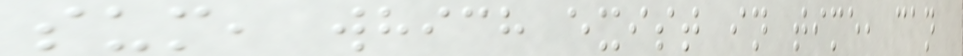sum, which exist in time, can
